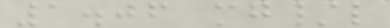1.06 mg/l
